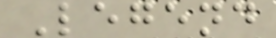Legend
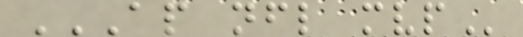AP NFL MVP
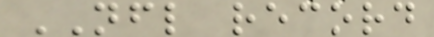NFL record
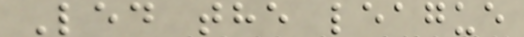Led the league
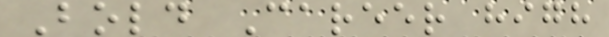Bold Career high
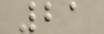21
